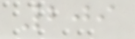209
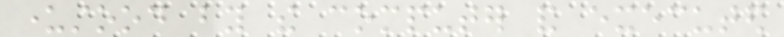understood by the computer and executed
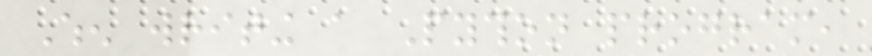When writing a Python program,
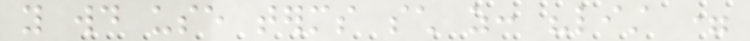you would use terms such as: "list =
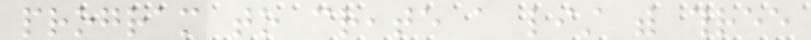program to create a list with three
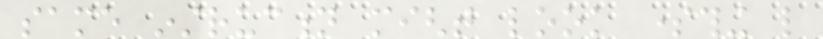same instruction might look something like
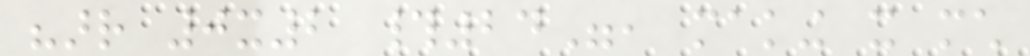"arr 0x2 #24", making it much
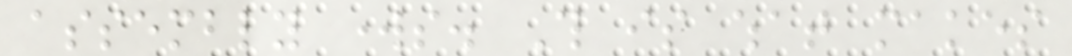assembly works. This is what makes
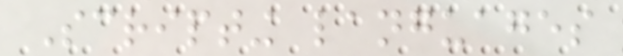Scripting languages
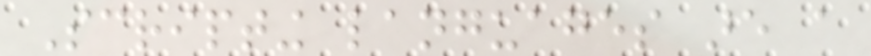Scripting languages are a
